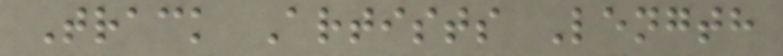Track Artists Length
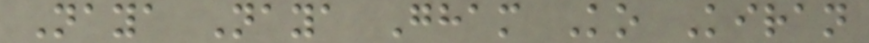Naya Naya Gham Ko Kiran
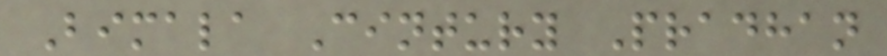Bimala Cintury Pradhan
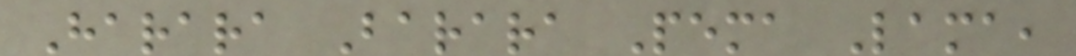Harara Barara Pema Lama,
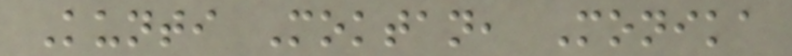Kunti Moktan, Monika
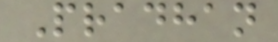Pradhan
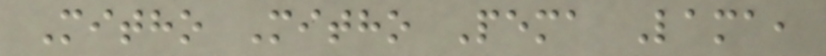Mitho Mitho Pema Lama,
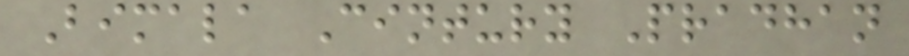Bimala Cintury Pradhan
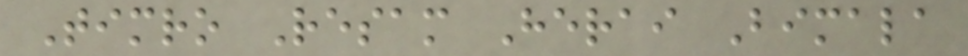Timro Resam Herai Bimala
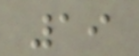19
